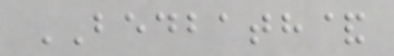BEDBATH&
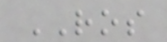ROS
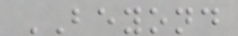BEYOND
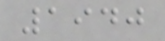1940
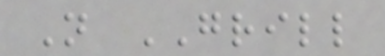N GRILL
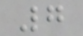7
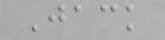Jack
